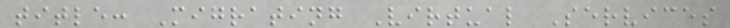title: Migrating Virtual Services
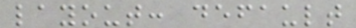layout: default
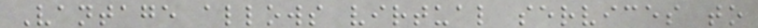Vantage allows virtual services to
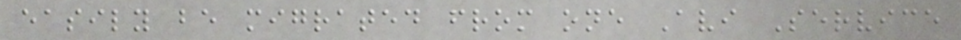easily be migrated from one Avi Service
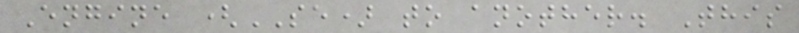Engine (SE) to another. This
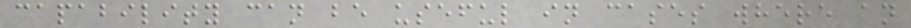capability can be useful in cases where an
